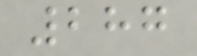287
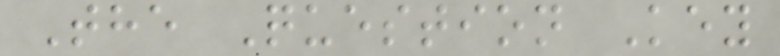The Question Key
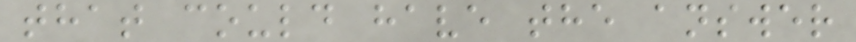that could have the answer
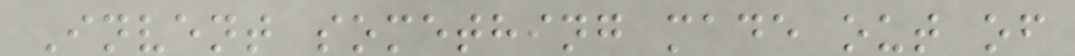Invent something made out of
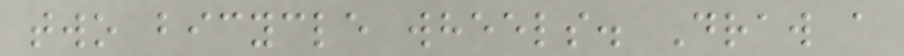two bicycle wheels. Draw a
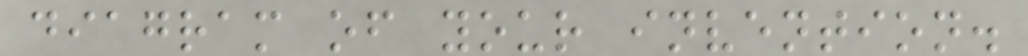diagram of your invention.
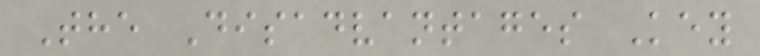The Disadvantages Key
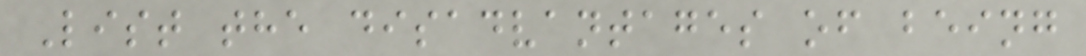List the disadvantages of being
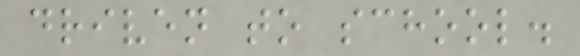driven to school.
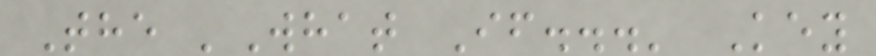The 'What If...' Key
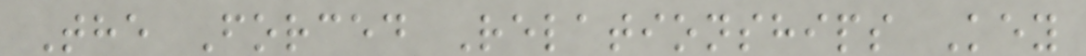The Forced Relationships Key
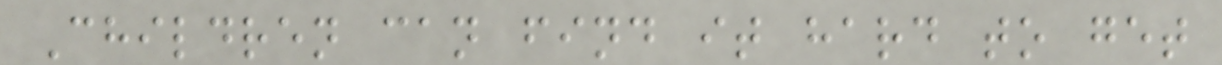Children can find it hard to get
